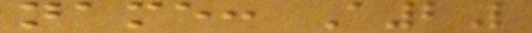name: A2L
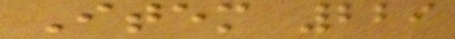Item 229
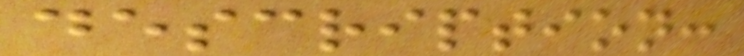description:
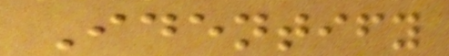Identify
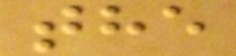the
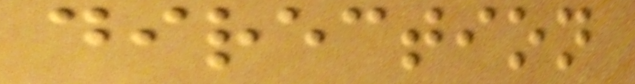direction
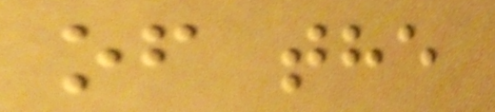of the
